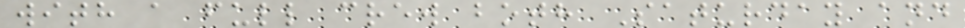with a full crew both Saturday and
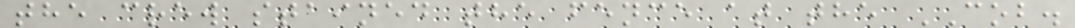the crew stained the fence at the COB.
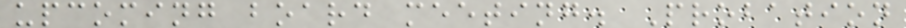upcoming board meeting. Probation
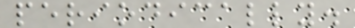periodically.
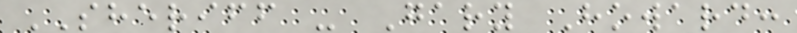SHERIFF - Gary Howard:
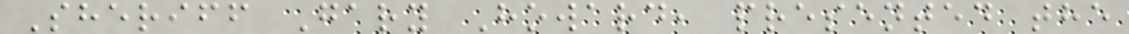Sheriff Gary Howard, presented the
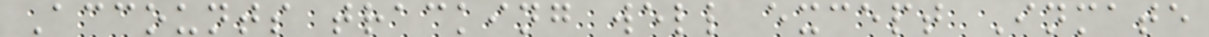Accounts tracking well except Inmate
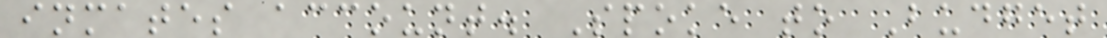inmates account. Spoke to Budget
